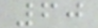60
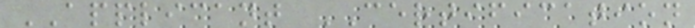APPLICANT CERTIFICATION
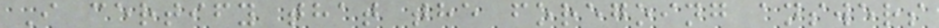I certify that the foregoing answers
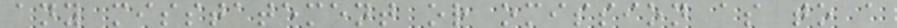any misstatement or omission as to a
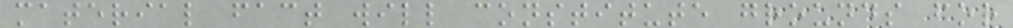material fact will constitute grounds for
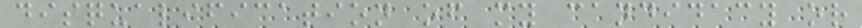disqualification of my candidacy or
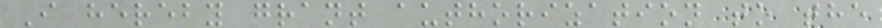I hereby grant authorization to the
